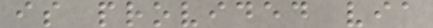is provided via
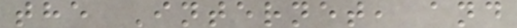the Internet, and
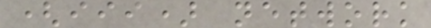(iii) network
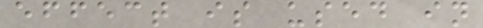effect is used in
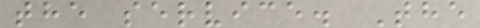the service. The
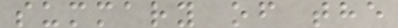summary of the
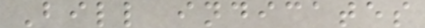Bill indicates
